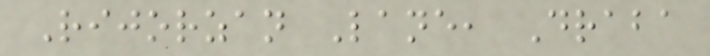Rijorzan Lane, Draba
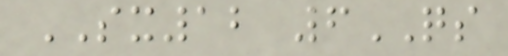SX12 6QS
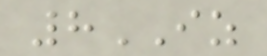8IZ
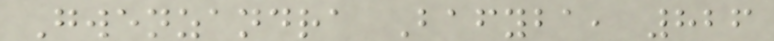Gwenzandra Bafyba, 826
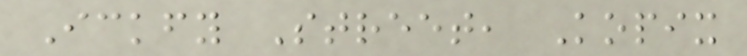Ickfy Street, Kopix
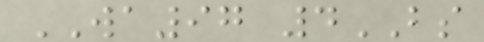WA97 4BS
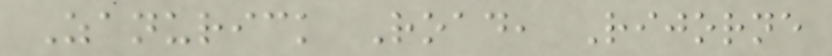Zanurick Road, Rijorne
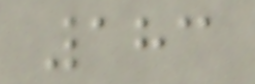183
